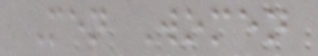Men Women
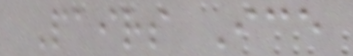Pairs Ice
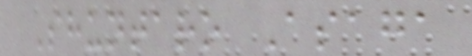Shuntaro Asaga
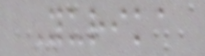Yurika
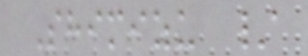Shimizu /
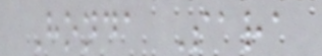Honda Sara
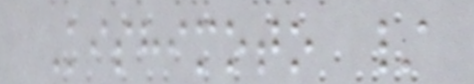Kishimoto /
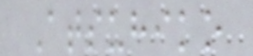Atsuhiko
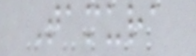Tamura
